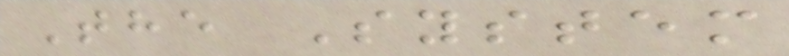The System
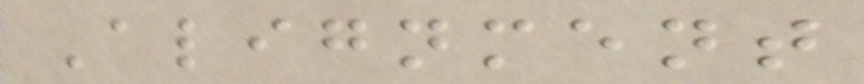Alignment
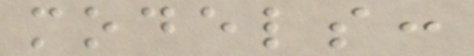models:
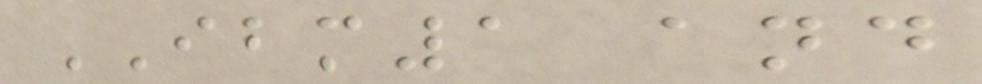IBM1 and
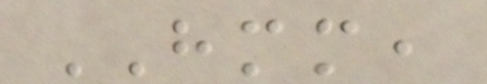HMM,
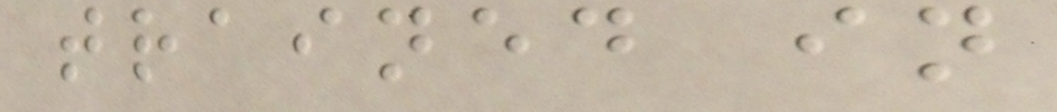trained in
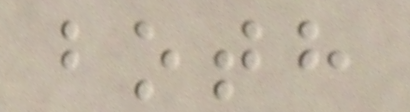both
